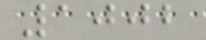1002
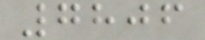7806
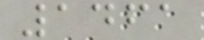1461
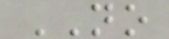NO
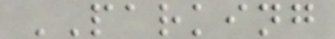PARKING
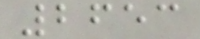2653
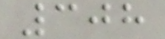308
